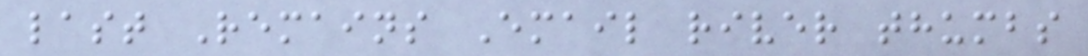last Remains Email river thumbs
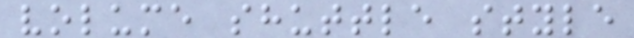volume shuttle style
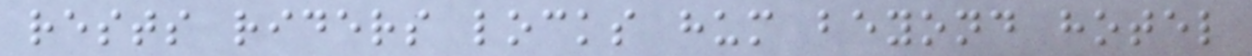rests riders locks hum beyond hotel
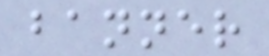banner
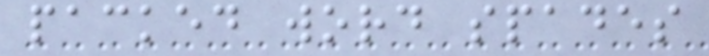packed word spades
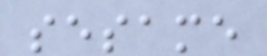sesame
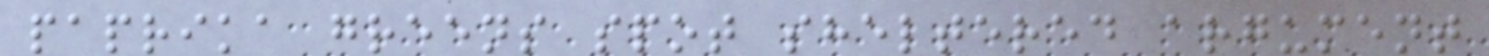paprika greens spot sheltered argument
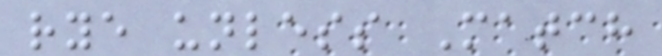rye unless Match
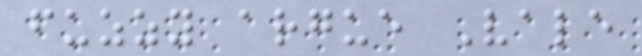fuzzy argue Vale
